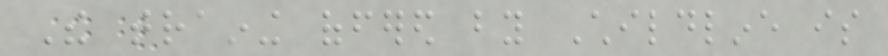The training offered by Childline is
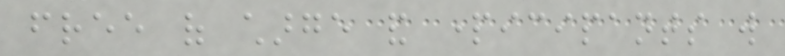free of charge and participants will
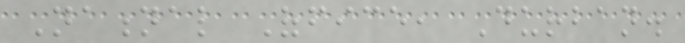National Office, Durban.
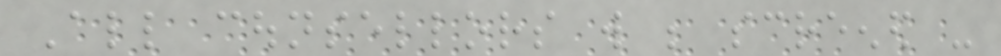All counsellors will be screened -
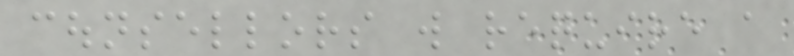counsellors will require a
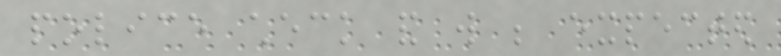police check and will be expected
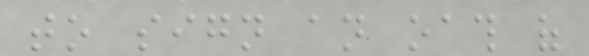to sign an oath of
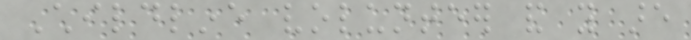Childline volunteer and you are
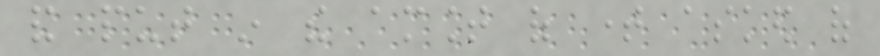and put in the amount of time asked of
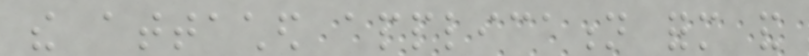the attached application form and
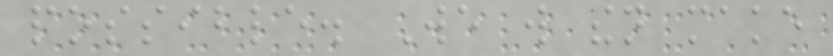possible. We will then make
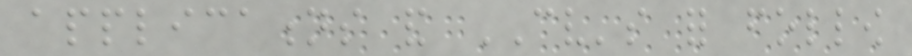applications and CV's for follow
